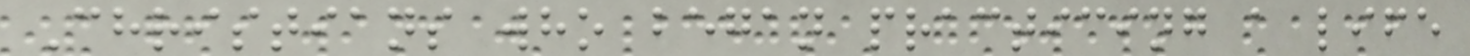Christians who began practicing a life
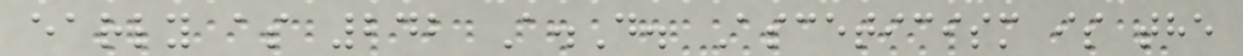early as 242 A.D. Asceticism is the
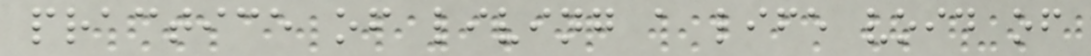practice of living a life void of
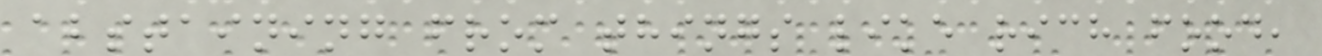abstaining from things like rich food,
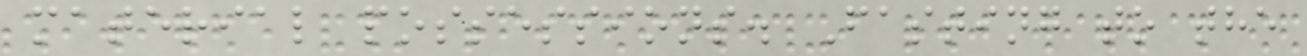material possessions. Fasting to the
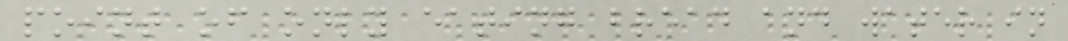point of only eating bread and water in
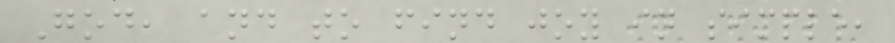God, and to find joy in simple,
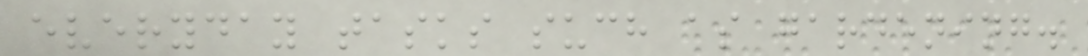everyday tasks such as gardening.
